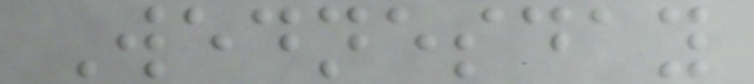Wednesday
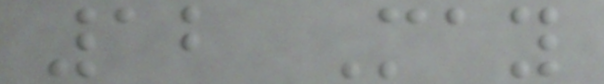12 May
